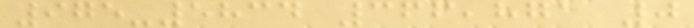975-5834 366,871 0
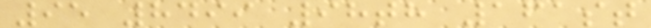95 8499 98th 161st
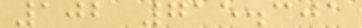102 715.301
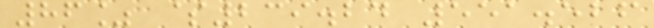86% $239.24 551.526
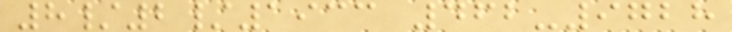8/2/1933 462-9728
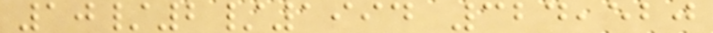10/2/1994 324,520
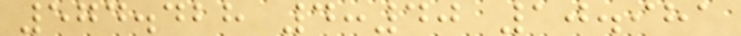574.428 4:40 10.981
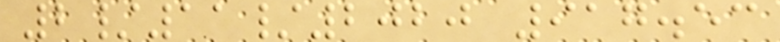2/11/2020 917.53
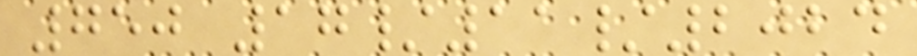750 17/11/2024
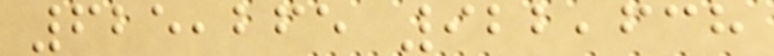625,265 922,638
